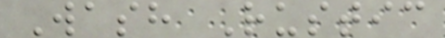Wash Rustic
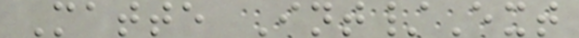Matte Int/Ext
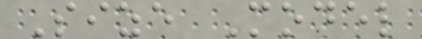Size Model
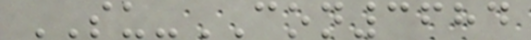SU-CON3684
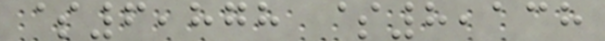$6,878 $8,138
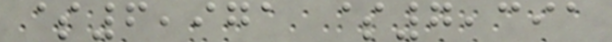$6,971 $7,391
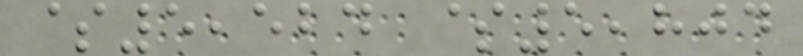$5,524 $5,804
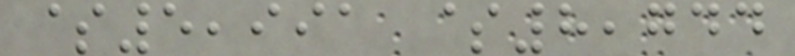$5,991 $8,744
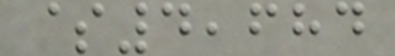$4,684
